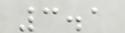3.1
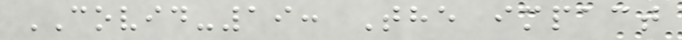COVID-19: The impact
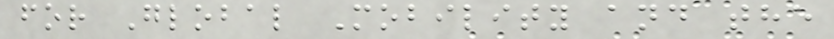for Global Mobility and the
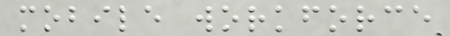mobile workforce
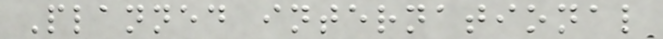Planned international
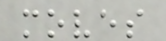moves
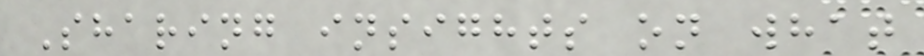Sharing insights on what
